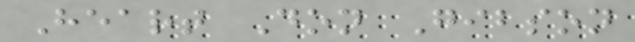Heart Don Gibson
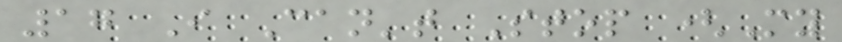17 I Can't Stop (My
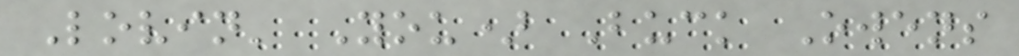Lovin' You) Buck Owens
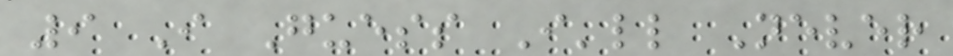9 I Guess I'll Never
